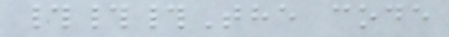###The code
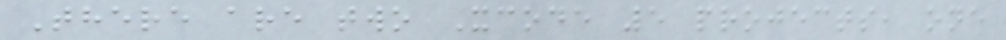There are two Xcode 5 projects, one
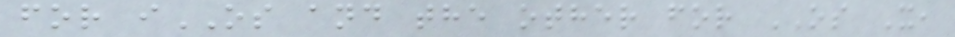for iOS and the other for OS X,
